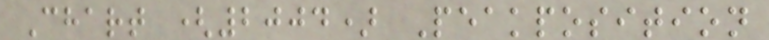Chart (2004) Peakposition
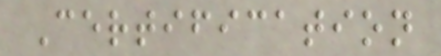Certification
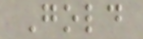Gold
